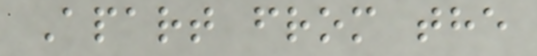Apart from the
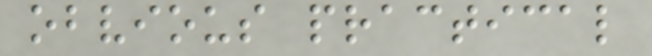obvious practical
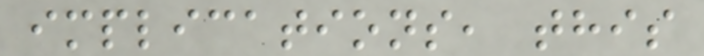implications, this
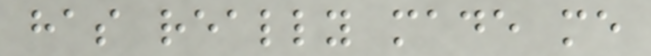has really made me
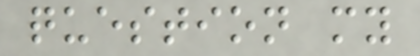question my
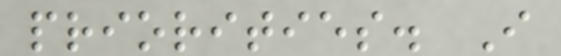priorities. I
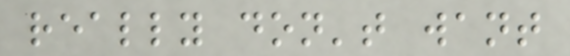really don't want
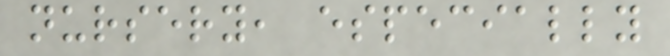nursery, especially
